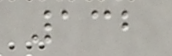132
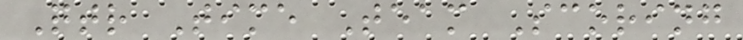Qtr Time Team Scoring
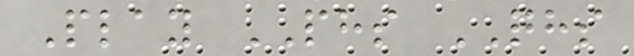Play PHS QHS
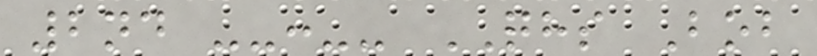2nd --:-- QHS Bob
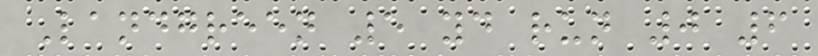Landgreen 5 yd run 0 6
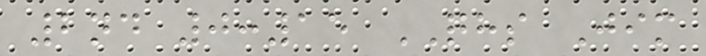2nd 0:15 QHS Jim
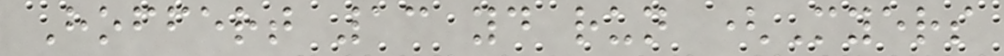Hoffert 13 yd run (Myers
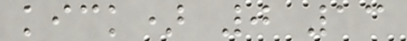kick) 0 13
